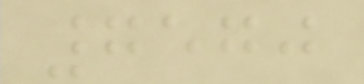7570
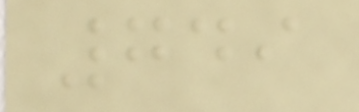749
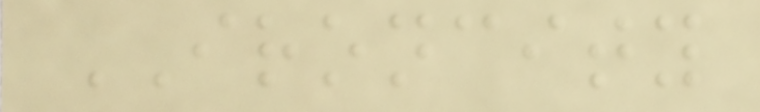IRONCITY
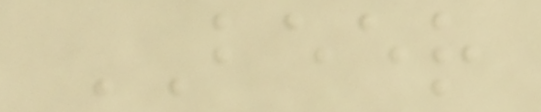BEER
